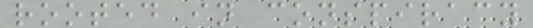rooted in conspiracy
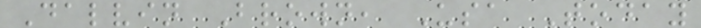Dalvin Brown, Usa Today
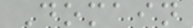Domain
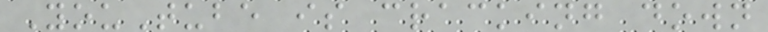YouTube is cracking down
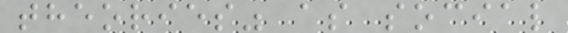theories" as social
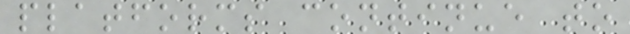platforms continue to
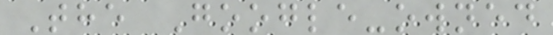The Google-owned
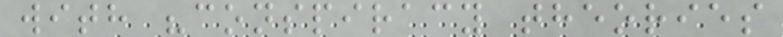with "conspiracy theories
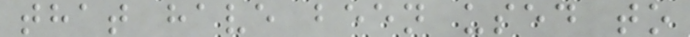that have been used to
